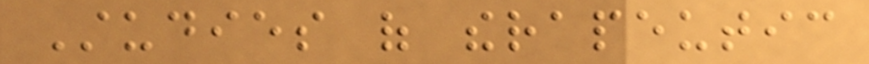Studies of therapeutic
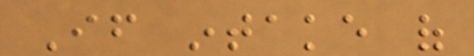If intake of
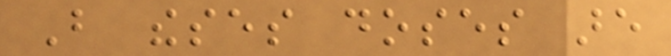But theses doses are
